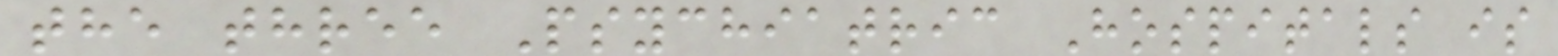the three Psychiatric Hospitals is
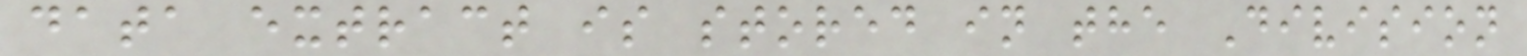data extract is stored in the Division
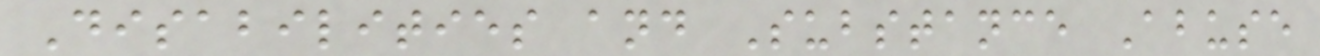Disabilities and Substance Abuse
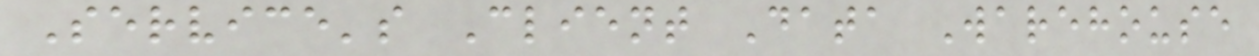Service's Client Data Warehouse
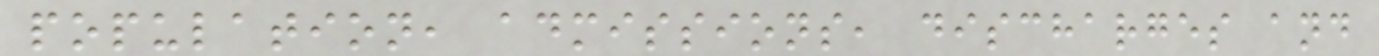population, admissions, discharges and
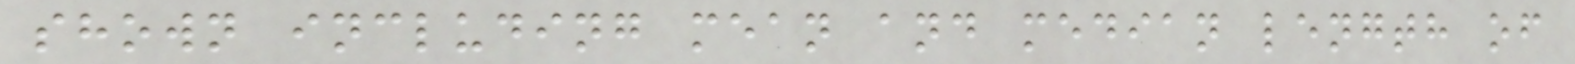shown including mean and median length of
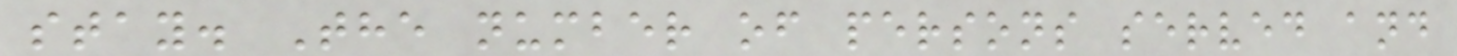stay. The number of persons served and
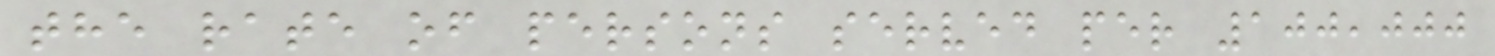the rate of persons served per 100,000
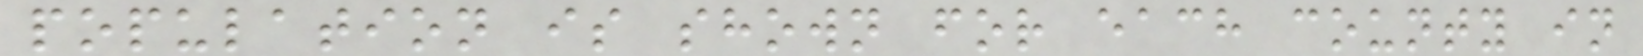population is shown for each county in
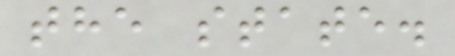the state.
